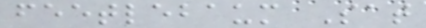feetlebaum Sat
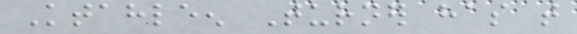Ktahleen Turner has that
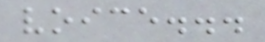voice...
